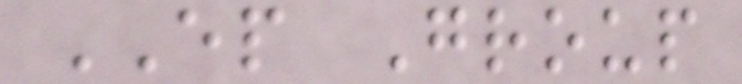EP Group
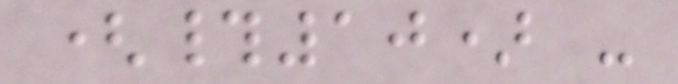(#10) -
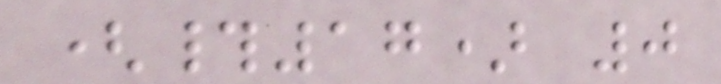(#17) 0
